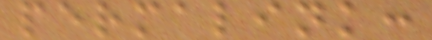permalink:
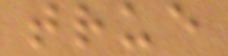true
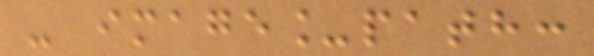- image_path:
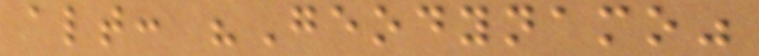alt: "Geodynamo"
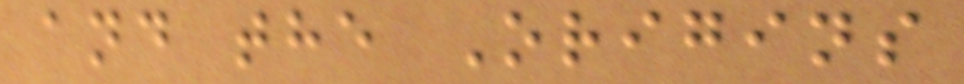and the Origins
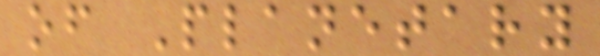of Planetary
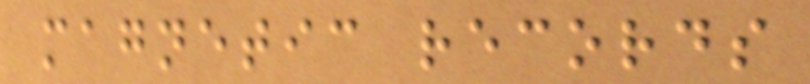magnetic records
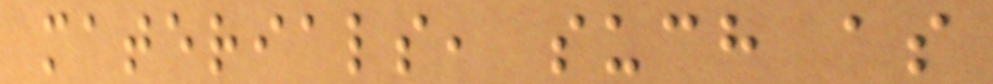materials, such as
